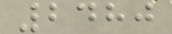2480
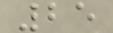25
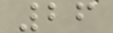26
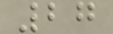27
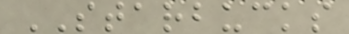STARBUCKS
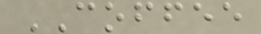COFFEE
